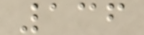136
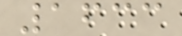1633
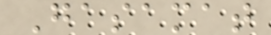Gasamat
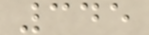345
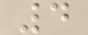4
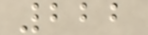222
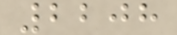2208
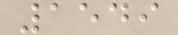1549
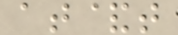at&t
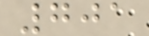701
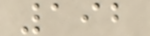192
